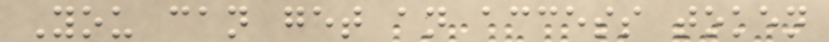You can get an access token
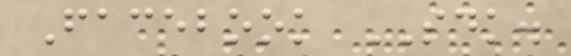Facebook SDK.
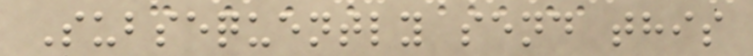Subsequently send this
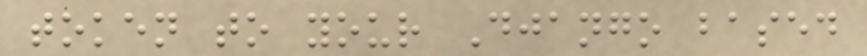token to your Django based
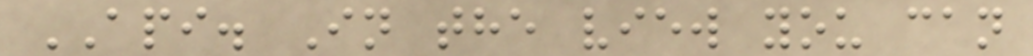API. In the view you can
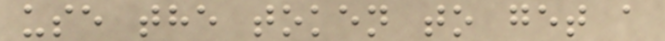use the token to get a
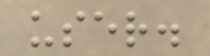user.
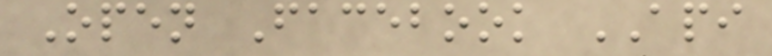Open Facebook API
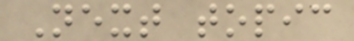Next topic
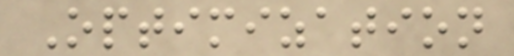Optimization
